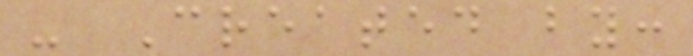- Created by:
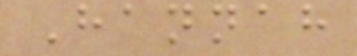Hannah
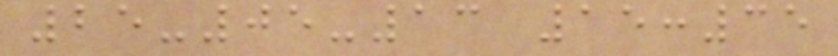25-05-13 15:35
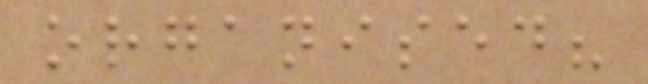organised?
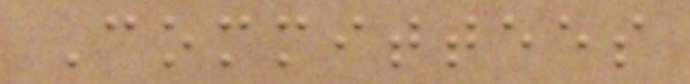Committees
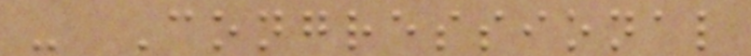- Congressional
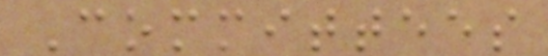Committees
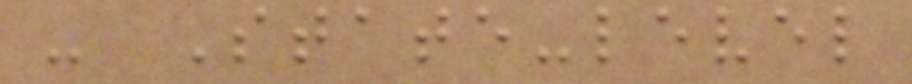- State-level
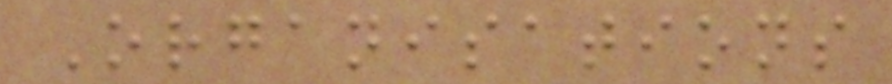Organisations
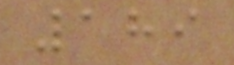189
